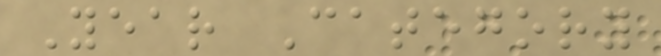Year Category
